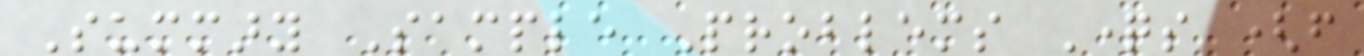Summary Sample Problems Questions (from
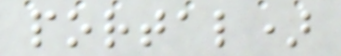portal)
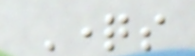Questions
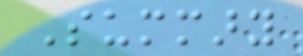Summary
